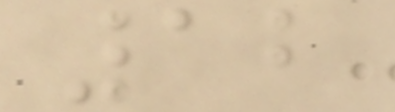12
